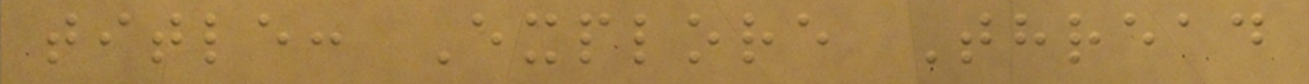title: Explore Thread
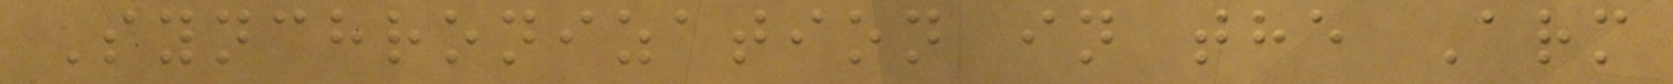Synchronization in the Arm
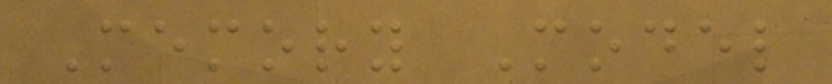Memory Model
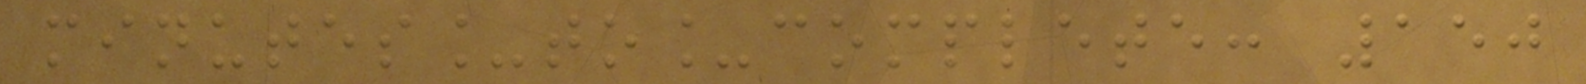minutes_to_complete: 150
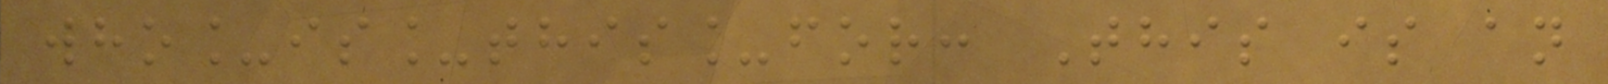who_is_this_for: This is an
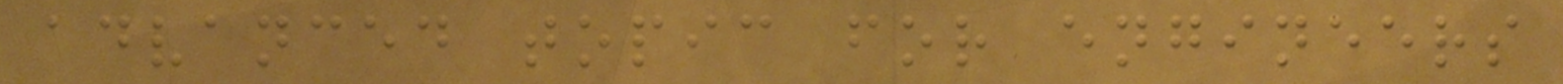advanced topic for engineers
